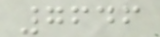7646
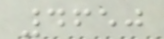4650
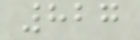827
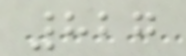827
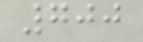700
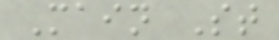Main St
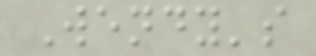Wendy's
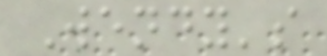Wendy's
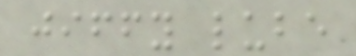jiffy lube
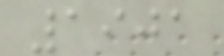1901
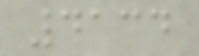4134
